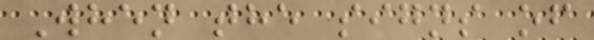When the signs of
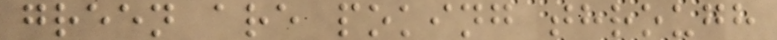green are poking through
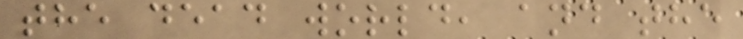the dead world, and the
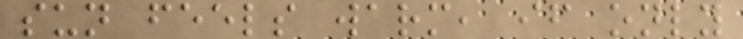sun feels warm, if only
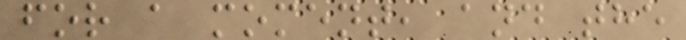for a moment, and the
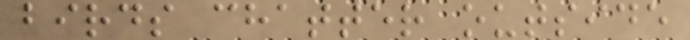birds chatter outside
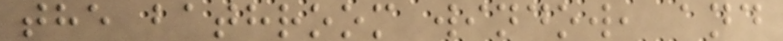the bathroom window, and
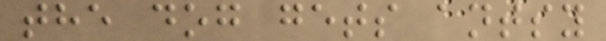the dog gets antsy
